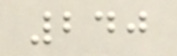240
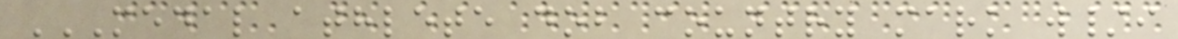MEDAL ATHLETE DOB COUNTRY MARK W/I
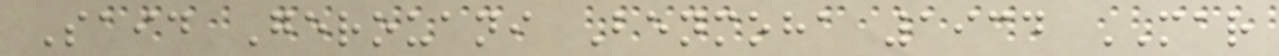Said Gerouani Benmoha 1934 MAR
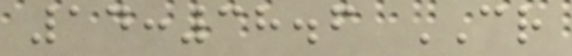14:38.6 CR
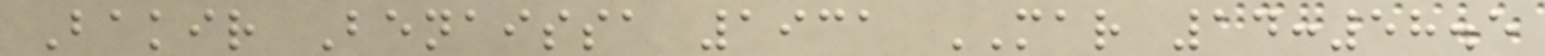Bakir Benaissa 1931 MAR 14:58.5
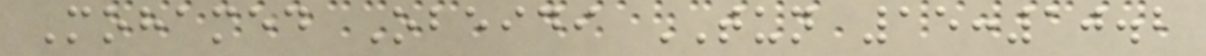Mohamed Obeidi TUN 15:10.2
